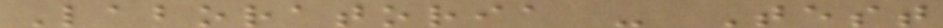Laboratoria - Test
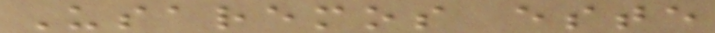Usaremos este
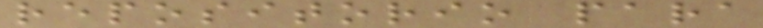repositorio para
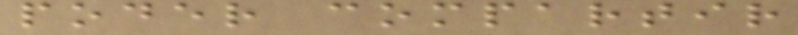poder compartir
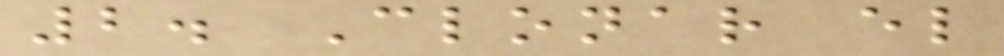2. Clonar el
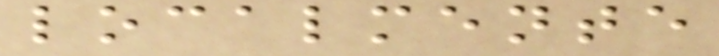localmente
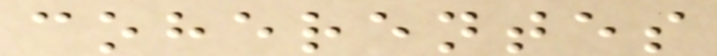coherentes
